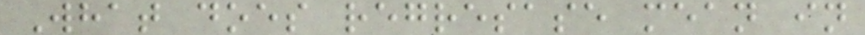What does regresase mean in
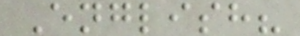English?
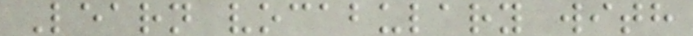Learn vocabulary with
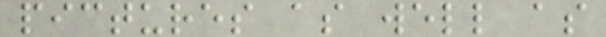pictures as well as
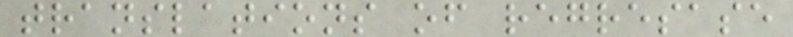translations of regresase
